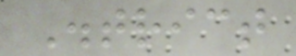District
